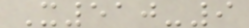X510-9
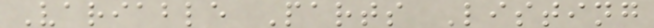Variable Parts Listing
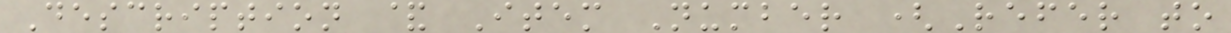Description & Item Number (Refer to
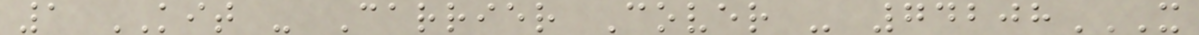1 KIT - Carrier Cover - 74208X
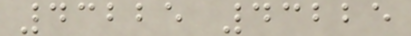43225 43225
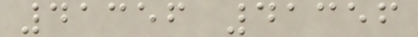41356 41356
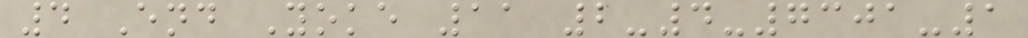4 End Yoke 11 2-4-7301-1
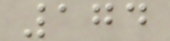174
